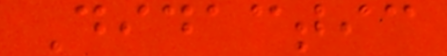Didactic
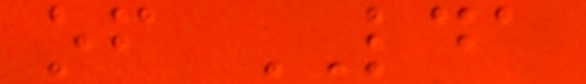of LDA
